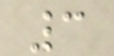3
